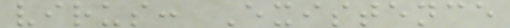virus: Existence
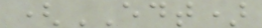(EDT)
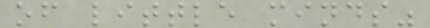of little minds"
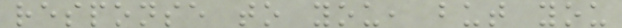response to you, but you
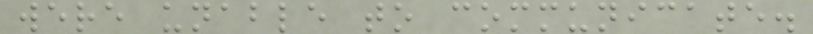were unable to communicate.
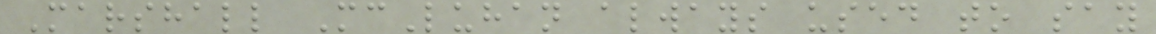Marshall McLuhan always used to say
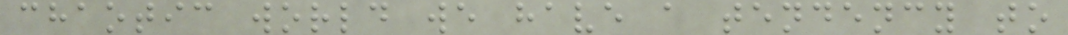chaotic world we have a tendency to
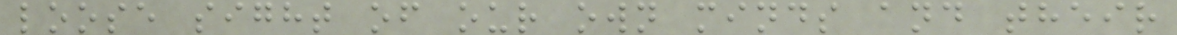loose sight of our own minds and their
